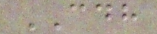CDH
